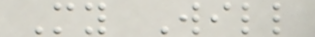My Will
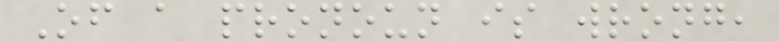Of a pronoun is wrong,
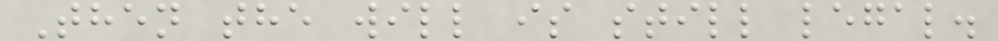Then the will is still legal.
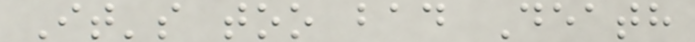It's too bad Death
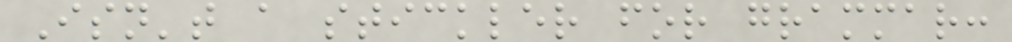Isn't a stickler for grammar:
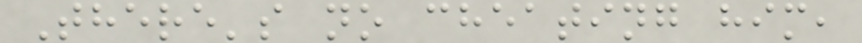There's no cheating him,
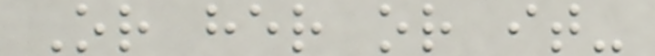Or her or it-
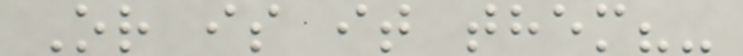Or is it them?-
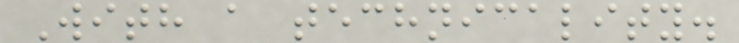With a technicality.
